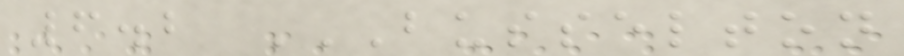6.2 BUSSELTON
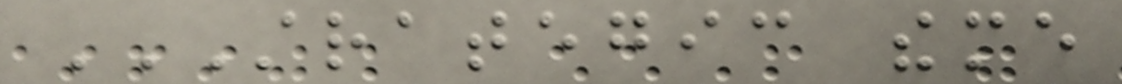STRATEGIC THEME
